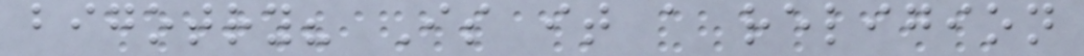bigotry? Is it a religion
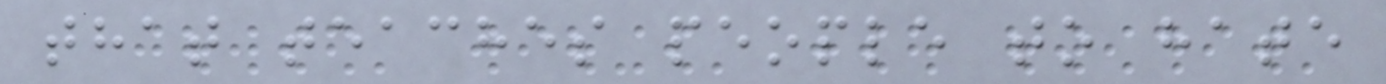that teaches people to hate
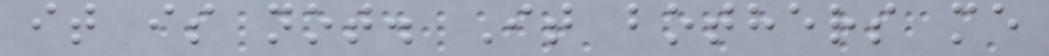it is not. It bothers me
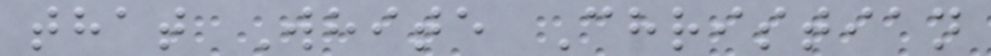that White Christian
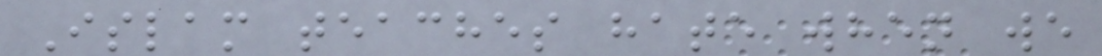Islam teaches hate when we
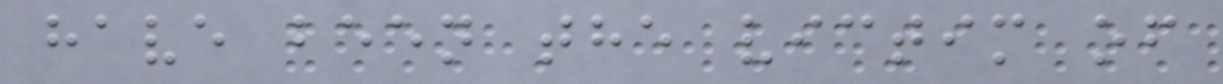have been the victim of
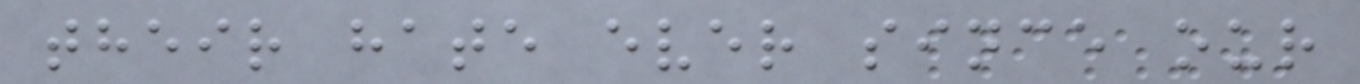their hate ever since our
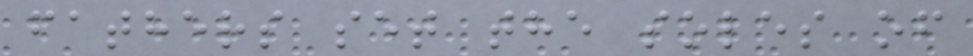fathers set the soles of
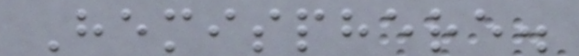Hemisphere.
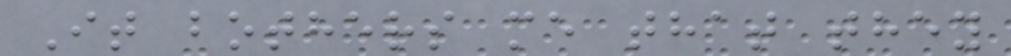It bothers me that they
